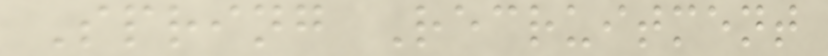Spring Recruitment
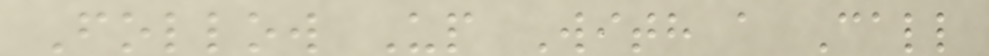Follow Up With a Call
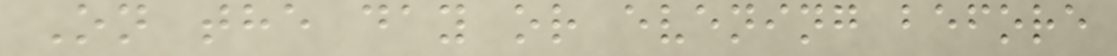On the day or evening before
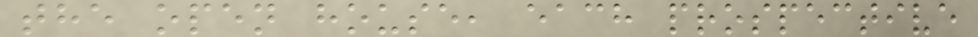the open house, each prospective
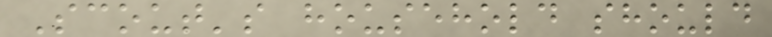Scout's household should
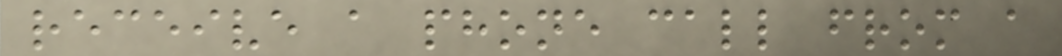receive a phone call from a
